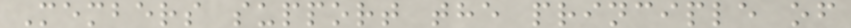Members support the principle of
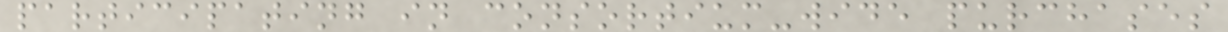participating in consortium-wide purchases
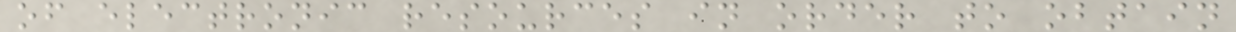of electronic resources in order to obtain
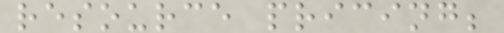resource pricing;
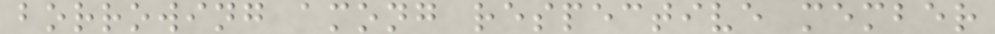borrowing among respective member
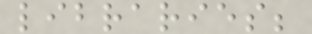libraries;
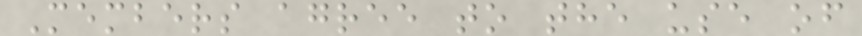Members agree to the use of
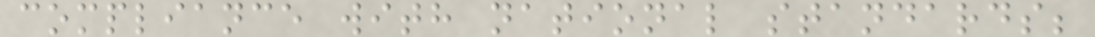compliance with national standards;
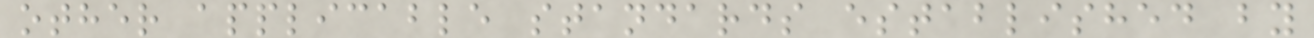other applicable standards established by
